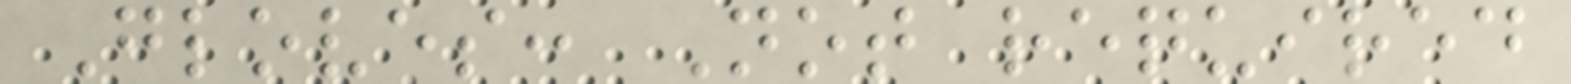Gloves: Not required
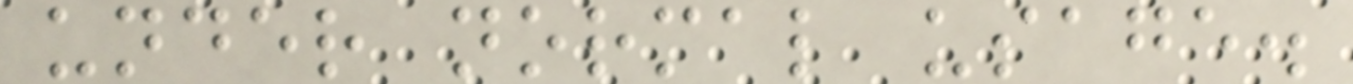under normal usage.
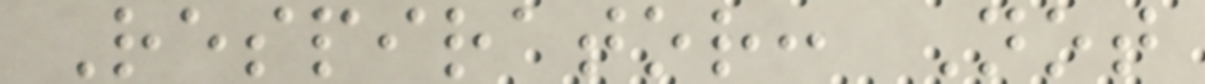Respirator: Not
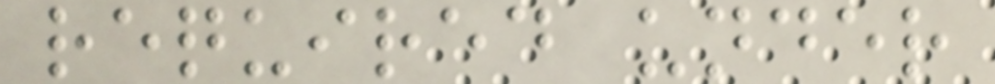required under
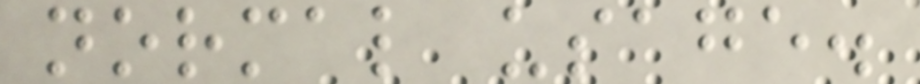normal usage.
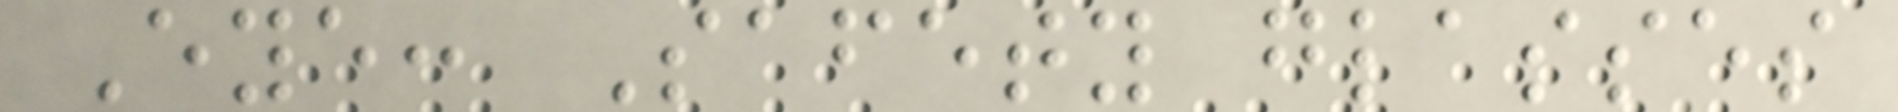Eye: Safety glasses
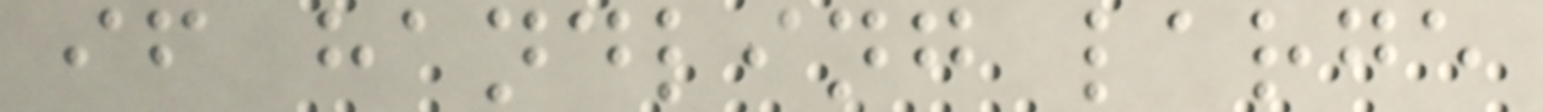if handling large
